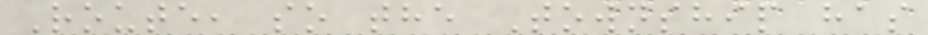Route, so the Township has
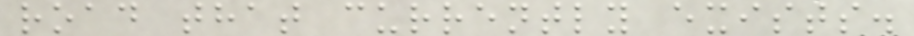road that currently exists.
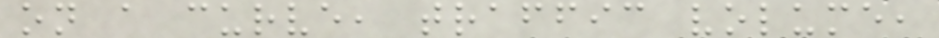on a curve, traffic volume,
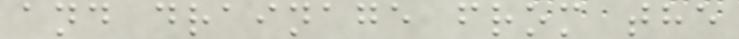and drainage from the
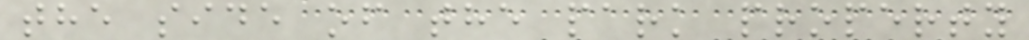the side of the park property
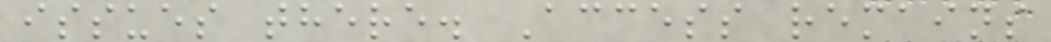issues there. Access remains
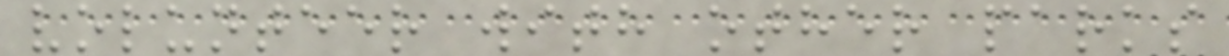volunteer with other parks
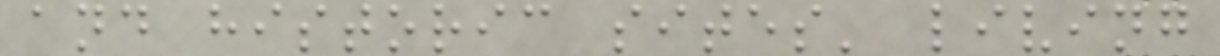and historic sites' living
